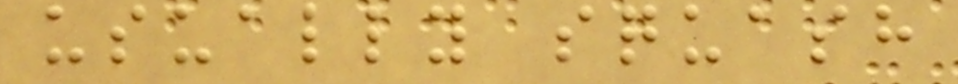usually squash
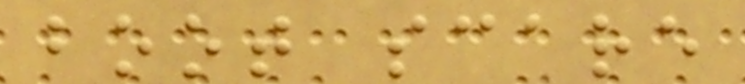boot scare
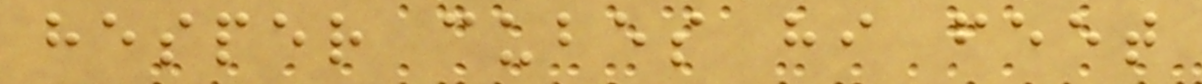hesper cubes hi feet
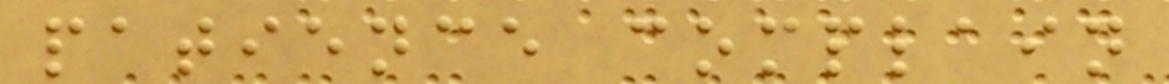patience complain
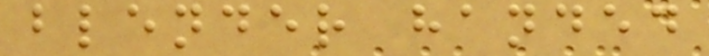blender handed
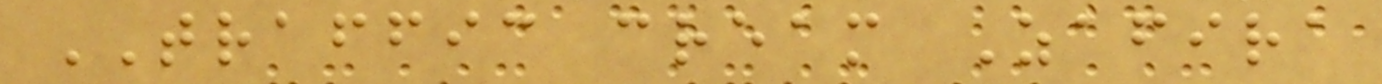TRAFFIC cream Zafira
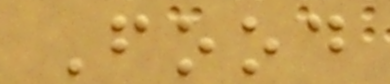Food
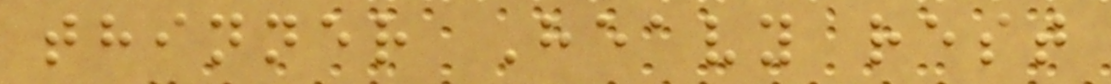thinner Heavy rest
